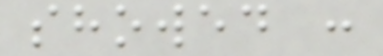showed :
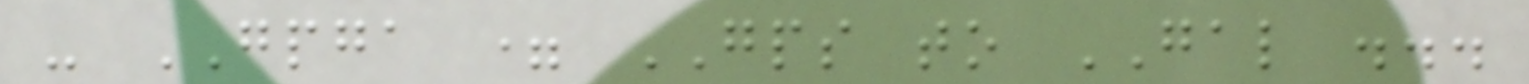- GPGA = GPS to GAL ...
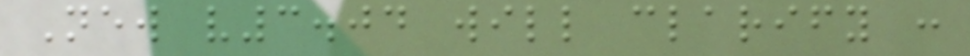New v3.04 will clarify :
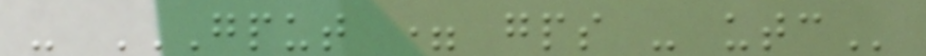- GPUT = GPS - UTC
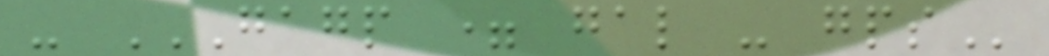- GAGP = GAL - GPS
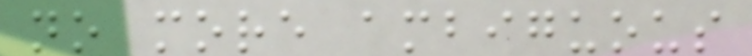no more ambiguous
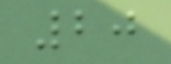20
